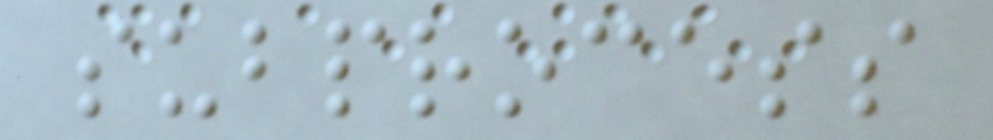subprocess
